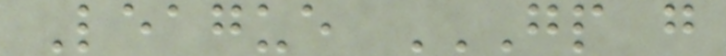League GP G
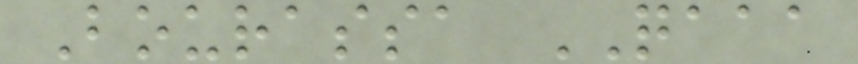Bourassa QAAA
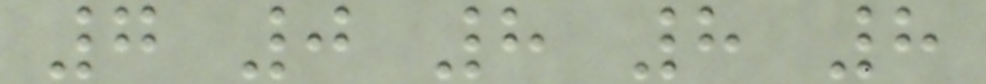7 0 8 8 8
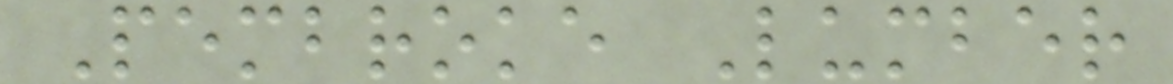Pembroke Lumber
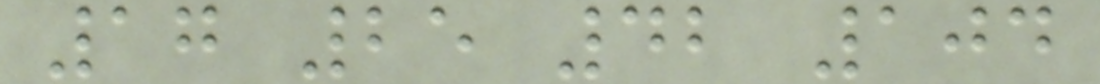17 25 42 104
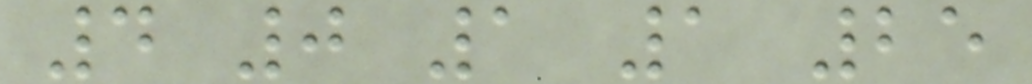4 0 1 1 25
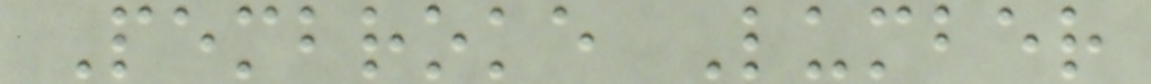Pembroke Lumber
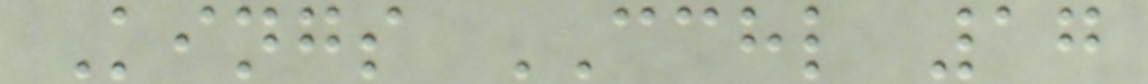Kings CCHL 17
